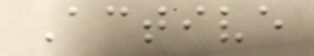Active
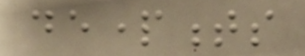departments
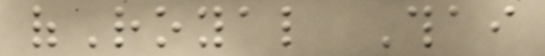ofRoyal Thai
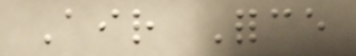Air Force
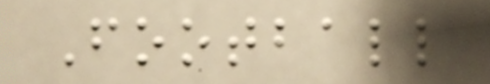Football
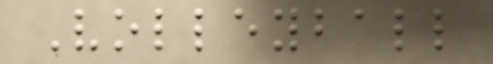Volleyball
